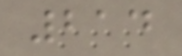214
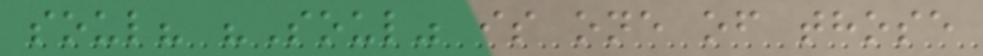soul? "Soul" is one of those
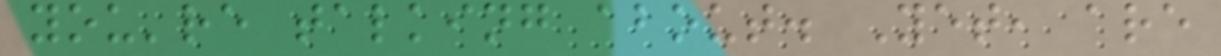you're talking about. Yet, are
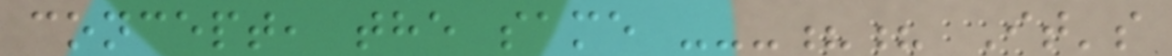concept, the same ---?? It's
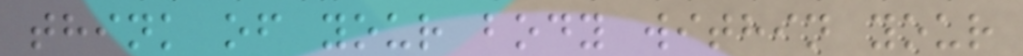think of your body within your
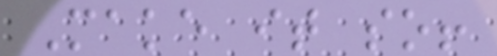Make it so!
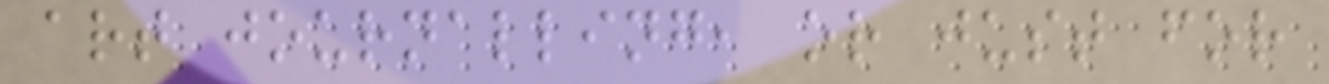art journalling, or just for
